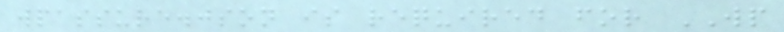wpassure.json is required for WP
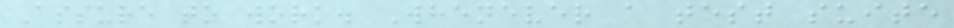Assure to work. Whenever a test suite
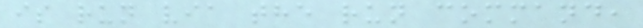is run via the run command,
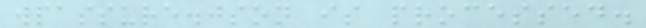wpassure.json is processed.
